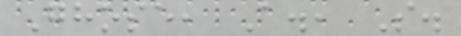Ghose, A., S.
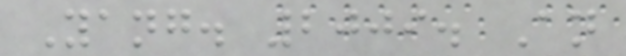Yang. 2009. An
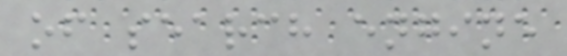of search engine
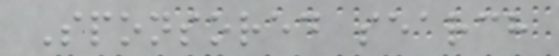Sponsored search
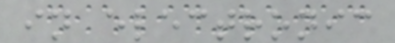in electronic
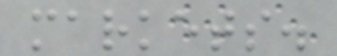markets.
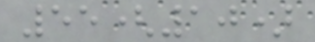55(10)
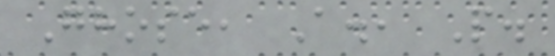Ghose, A., P.
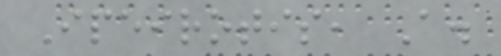Ipeirotis, A.
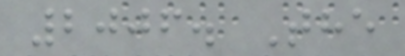2006. The
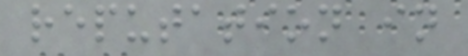reputation in
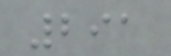291
